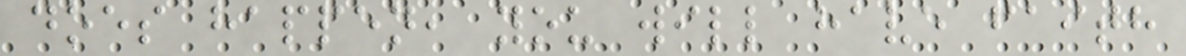does happen, you will have faith
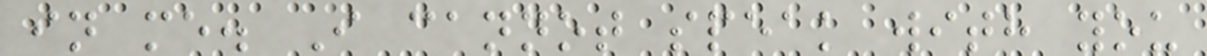in me. I cannot speak with you
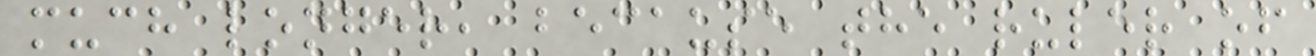much longer, because the ruler of
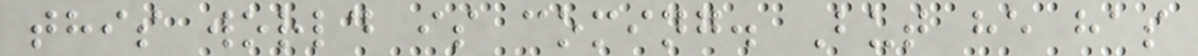this world is coming. But he has
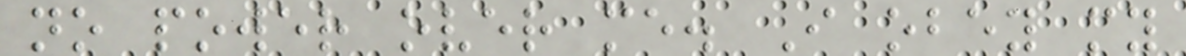no power over me. I obey my
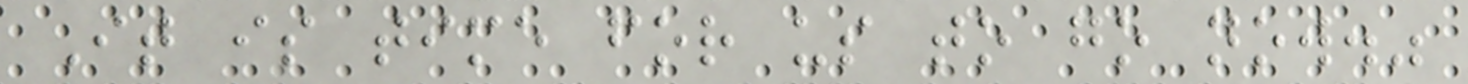It is time for us to go now."
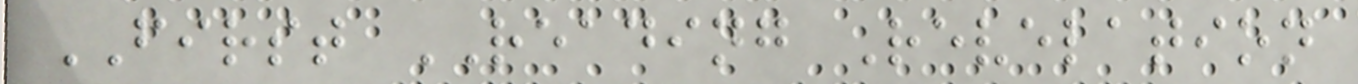FIRST READING Revelation
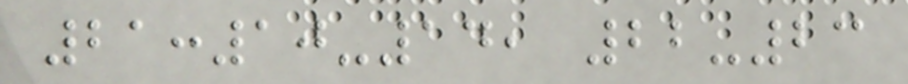21:10-14, 22-23
